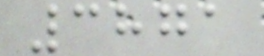3871
